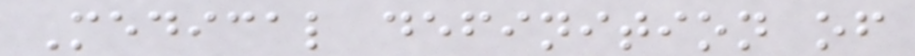Medical definition of
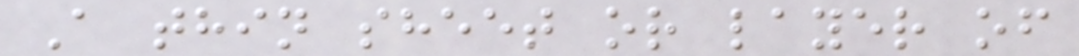A thin sheet or layer of
